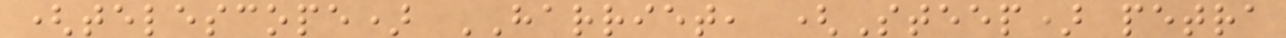(telescope) HARRIET, (Steep) petra
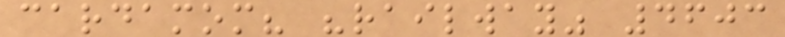cardamom? "railway" 4603
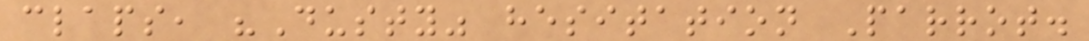claps, "Dusty" hesitation Parrot.
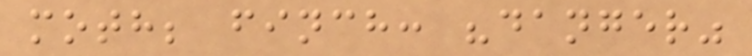moth; finch: "danger"
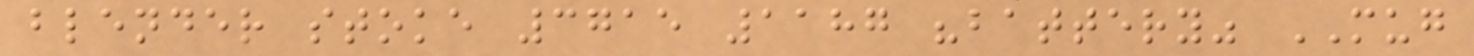blender stoke 3715 1187 "battery" MUG
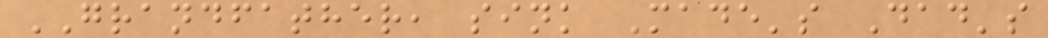GRANDFATHER, sink Made's Dad's
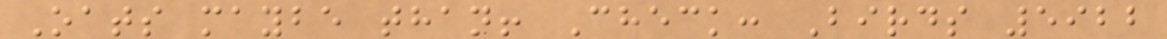Oats maybe than! Check: Birds 5922
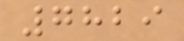7829
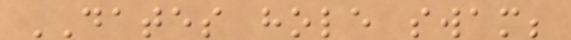DATES hole swam;
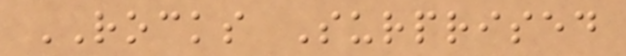ROCKS Surprised
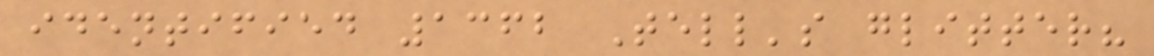identified 1362 Tell's glitter?
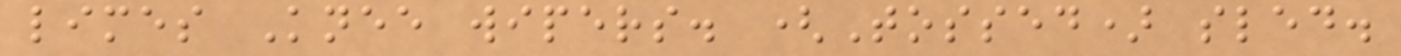limes Knee wipers. (Tossed) sled.
